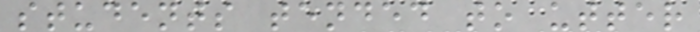students tended to utter
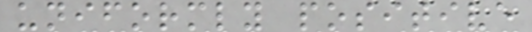uniformly positive
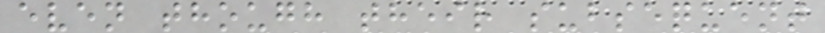even though their subsequent
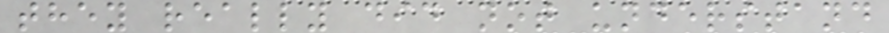they really did not understand
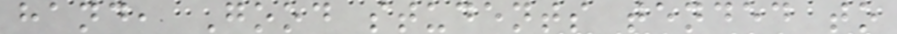hand, Good students tended to
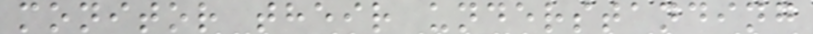monitor their understanding
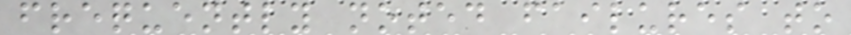frequently noted failures to
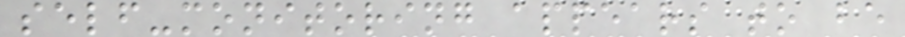self-monitoring appears to be
